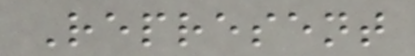Represent
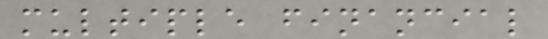multiple financial
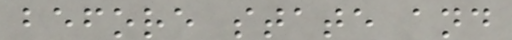before state and
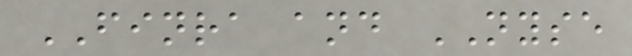FINRA and NYSE
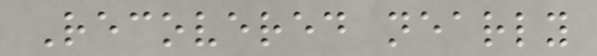Recovered nearly
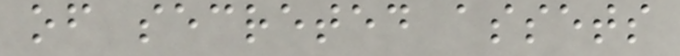of secreted assets
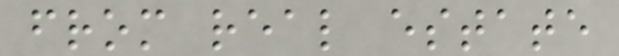from real estate
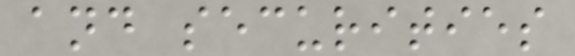and securities
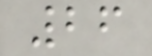26
